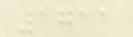1711
